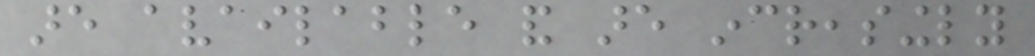are available and are increasingly
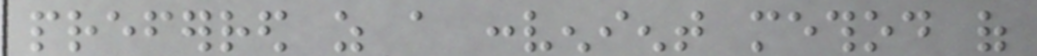preferred as a convenient method of
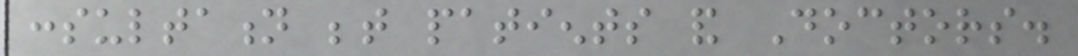consultation between patients and Doctors.
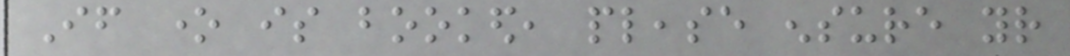If one is booked, please ensure your
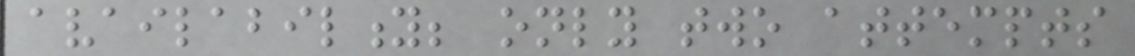availability; only two attempts
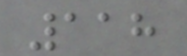118
